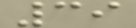39
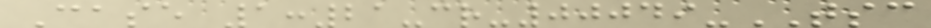Case 1:21-cr-00049-TSC
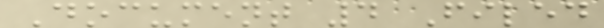Document 4 Filed
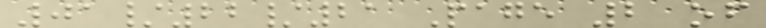01/22/21 Page 2 of
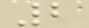2
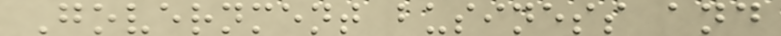Government business and
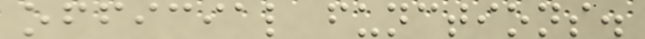official functions.
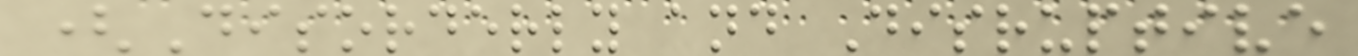(Disorderly and Disruptive
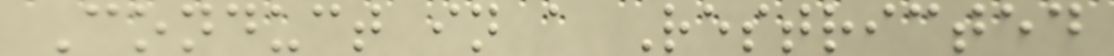Conduct in a Restricted
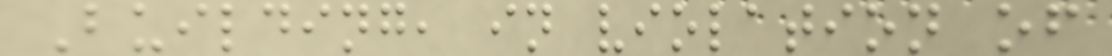Building, in violation of
